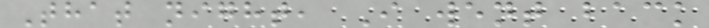That night, I went back
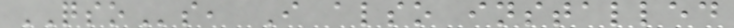QSOs, I also installed
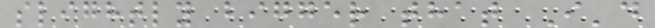slightly bigger that I'd
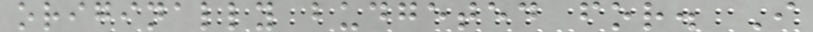originally budgeted for. I
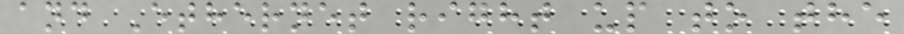and Ethernet right up to the
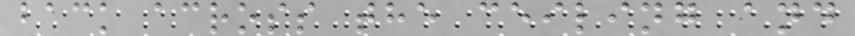back across the ceiling and
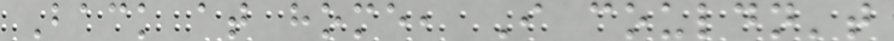Back at home, I couldn't
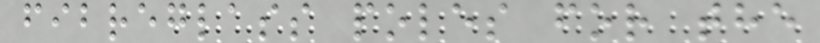fibreglass poles for the
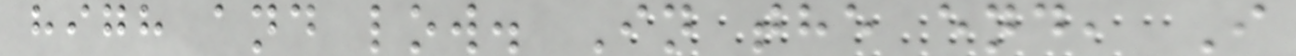high and low. In the end, I
